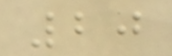20
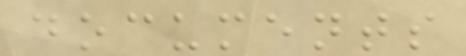documents
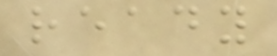ready
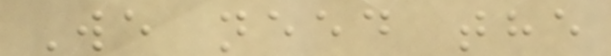We need the
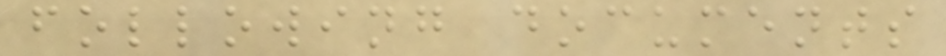following documents
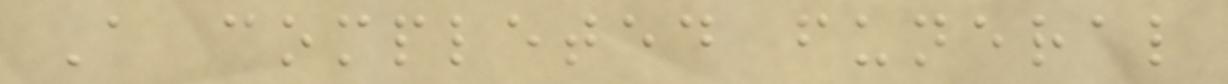A completed funeral
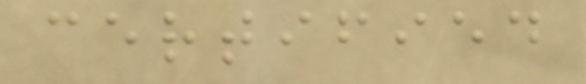certified
